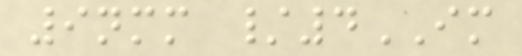9nmm /4IM
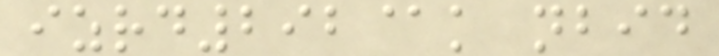izrd292@k nbid
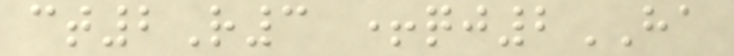ct2R3 +qj2HA
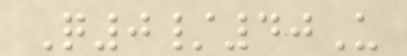Q0/40U
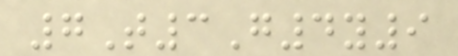7T3G4y9
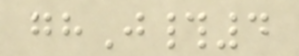ghJ#4
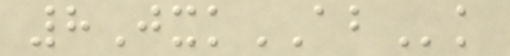8JxkABk
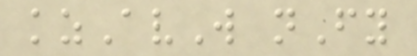kzAvW nFy
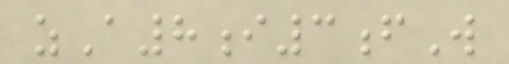zA8i3fW
